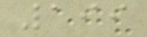199
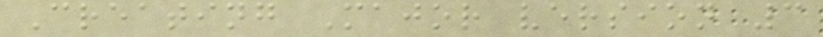Creating Major version 3
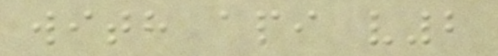with api v2
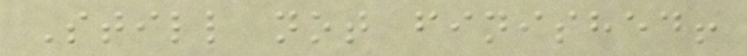Still not finished!
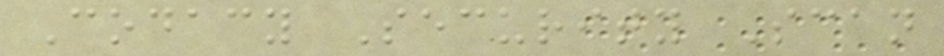Codacy Security Scan
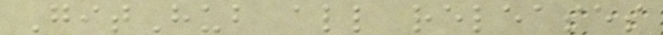GitHub all releases
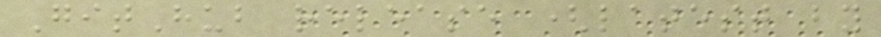GitHub release (latest by
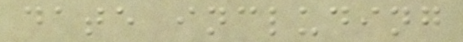date including
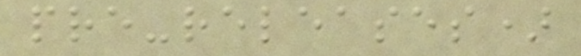pre-releases)
